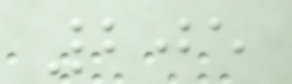205
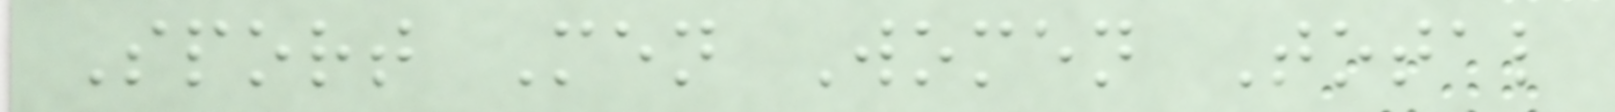Sport Men Women Total
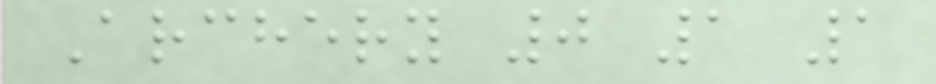Archery 0 1 1
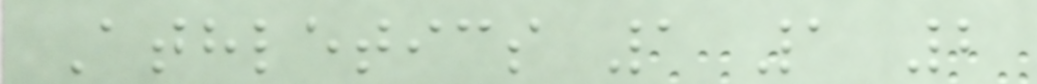Athletics 1 1 2
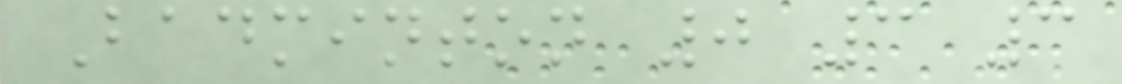Badminton 0 3 3
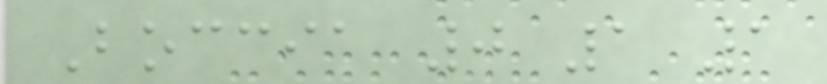Boccia 0 1 1
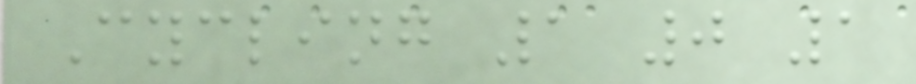Cycling 1 0 1
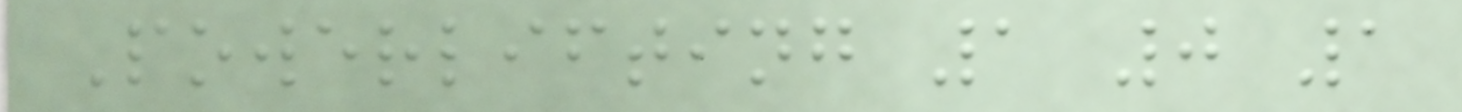Powerlifting 1 0 1
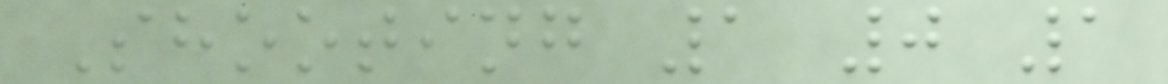Shooting 1 0 1
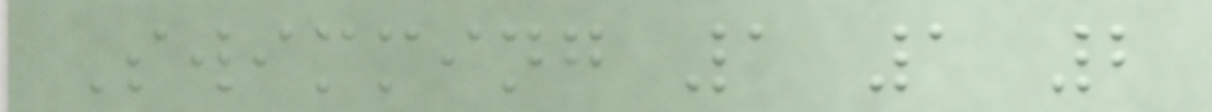Swimming 1 1 2
